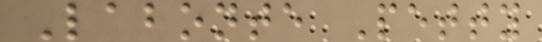Labonte Petty
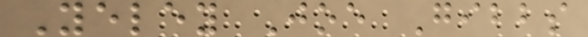Yeley Joe Gibbs
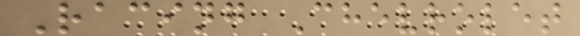Racing Chevrolet
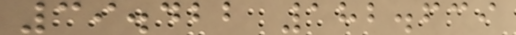39.422 182.639
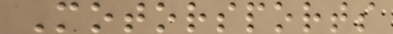Motorsports
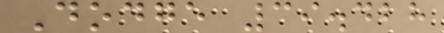Dodge 39.428
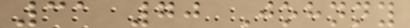31 70 Johnny
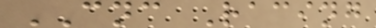CNC Racing
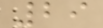29
